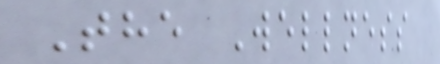The Wellness
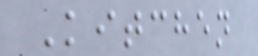Kitchen
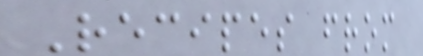Recipes from
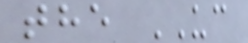the UC
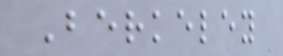Berkeley
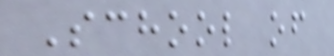School of
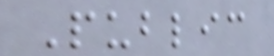Public
